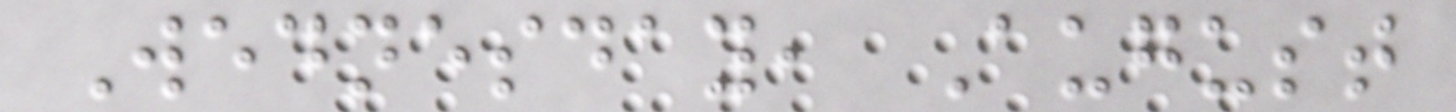Wednesday, August
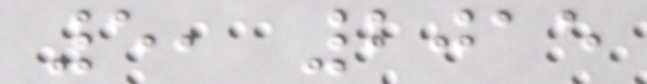5, 2015
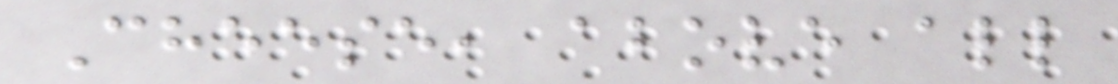Cheese, above all
